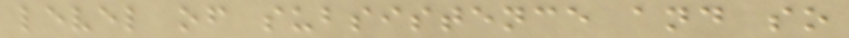level of subsistence and so
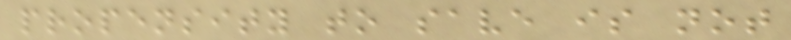propensity to save is not
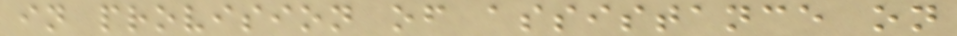in provision of assistance on
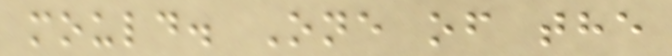mould. One of the
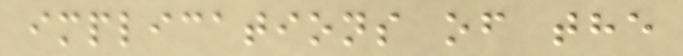implications of the
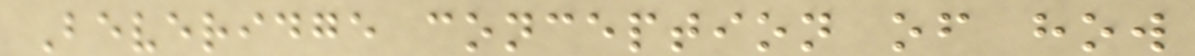Beveridge conception of how
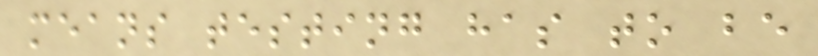means testing has to be
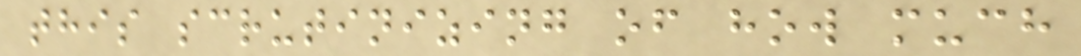this scrutinizing of how much
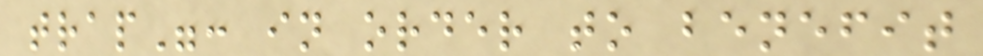trap": in order to benefit
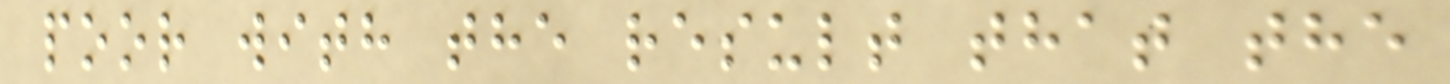poor with the result that the
